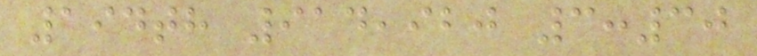194th 914,920 3:30
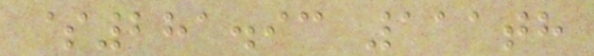$281.93 111th
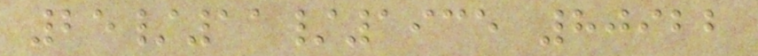25/11/1935 80922
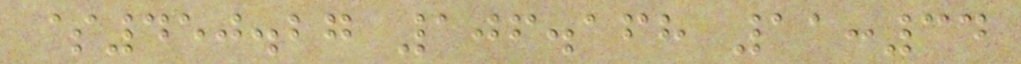$450.27 106.168 11:34
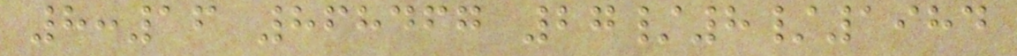8:16 868467 27/8/1984
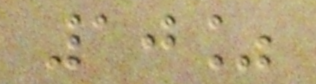10%
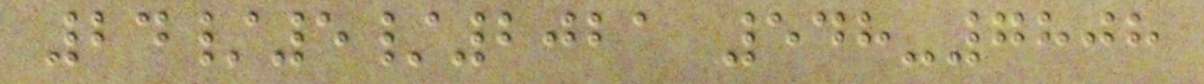24/5/2021 548-7808
